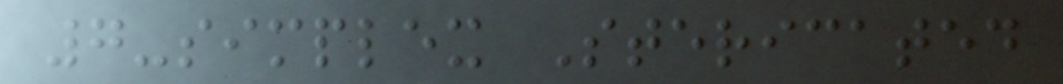7-simplex Stericated
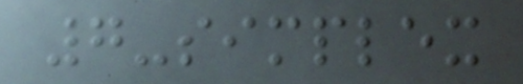7-simplex
